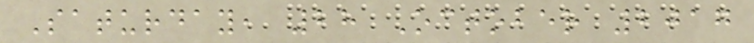Saturday, 28 October 2017
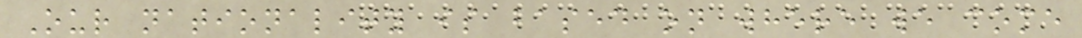Our nationality is based on where we come
